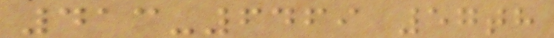413-6469 57th
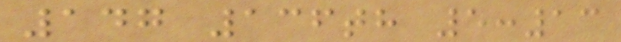147 136th 5:13
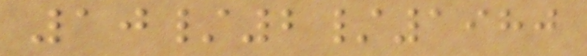10/2/1980
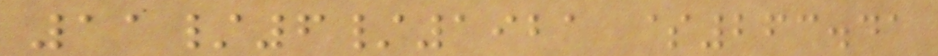11/6/1921 $263.41
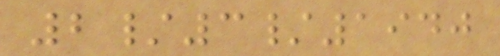2/3/1940
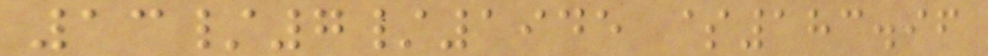13/7/1945 $183.96
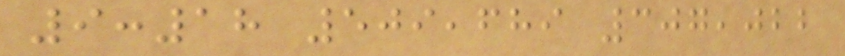9:18 509,689 307,022
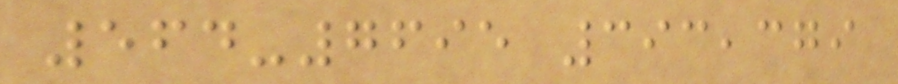564-7695 393,379
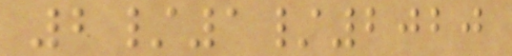2/1/2020
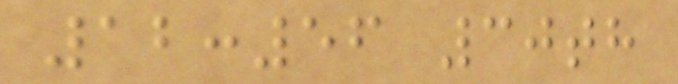12:56 30th
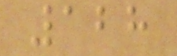128
